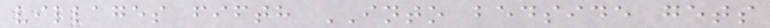villages fifth INTO bedside gets
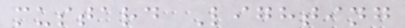mustard Lighting
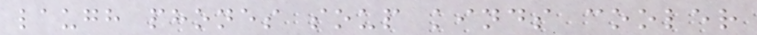laugh phones soup kinds cooler
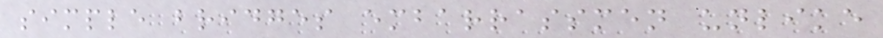simple bridges embarrassmen unlike
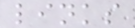links
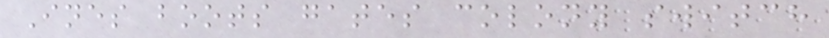Ines boots gates colony switch
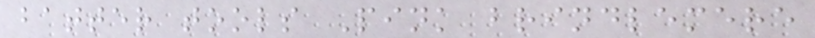batter tools Pink brindlemere
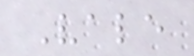Vale
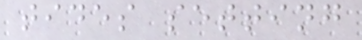tides setting
